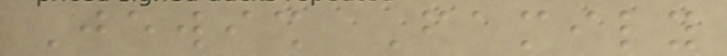Jewish Family
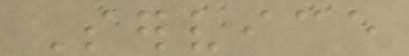Service
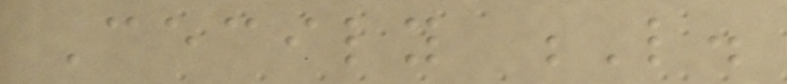Cecily L.
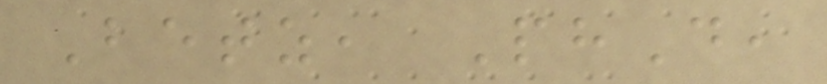Betz, PhD,
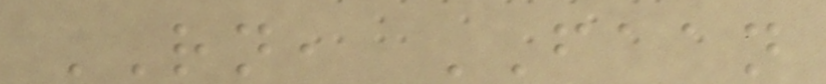RN, FAAN
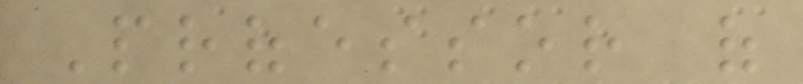Professor of
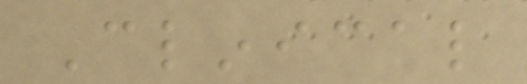Clinical
